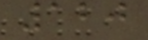120
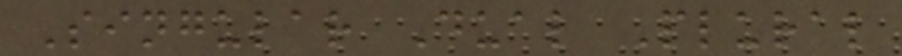Singular Dual Plural
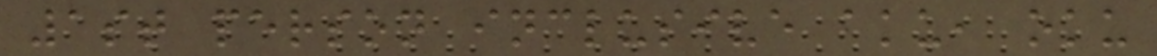1st person inclusive aku, oku
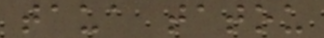taua tatou
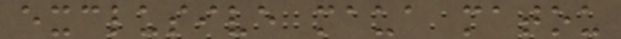exclusive maua matou
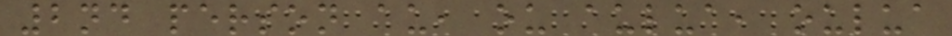2nd person au, ou aulua, oulua
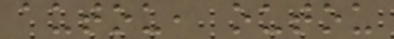autou, outou
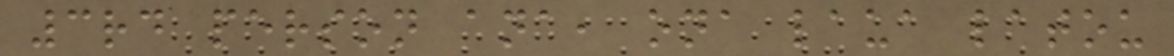3rd person ana, ona laua latou
